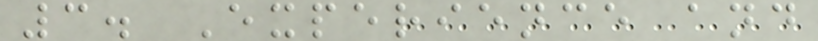3. Experience and
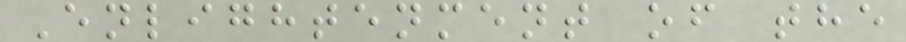Enlightenment of the
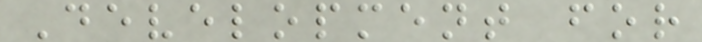Development for
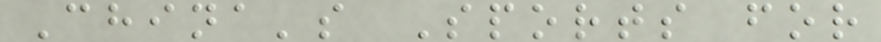China's Sports for
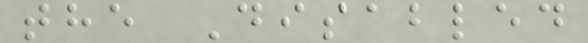the Disabled
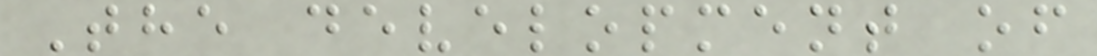The development of
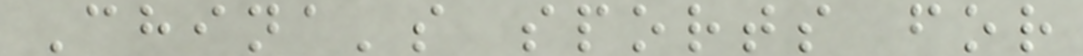China's sports for
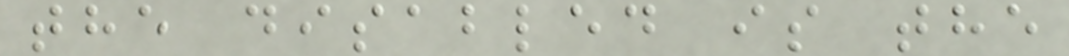the disabled is the
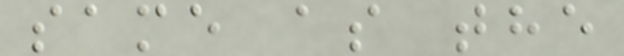same as the
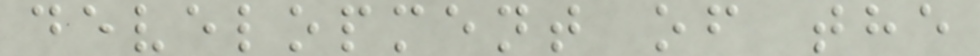development of the
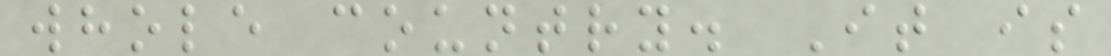whole country. It is
